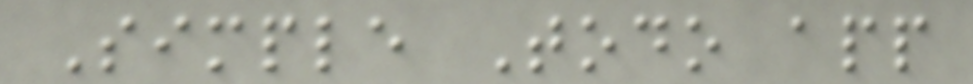Simple Todo app
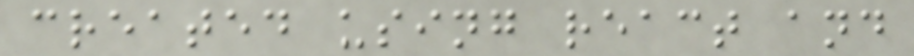created using react and
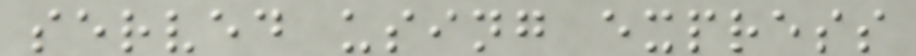served using express
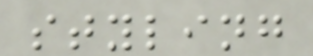styling
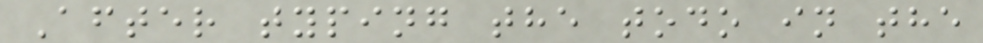After typing the todo in the
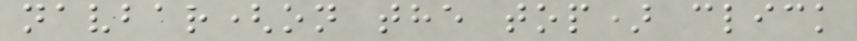navbar(on the top) click
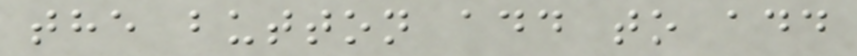the button add to add
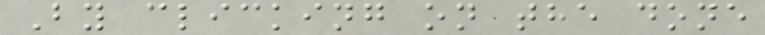By clicking on the done
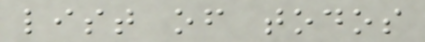list of todos
